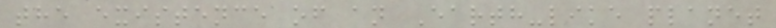the existence of an Earth-like planet
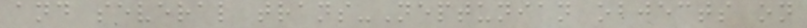and several trans-Neptunian objects on
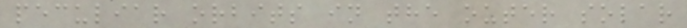peculiar orbits in the outer solar
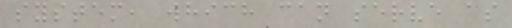system, which can serve as
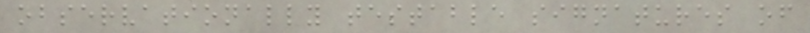observationally testable signatures of
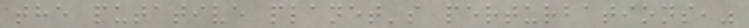the putative planet's perturbations,"
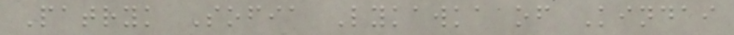Patryk Sofia Lykawka of Kindai
